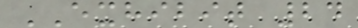EXHIBIT 24
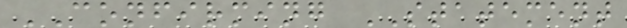CONFIRMING STATEMENT
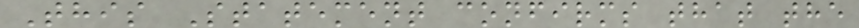This Statement confirms that the
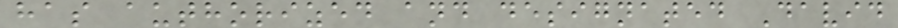has authorized and designated David
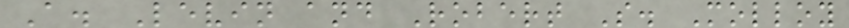A. Levin and Robert S. Molloy
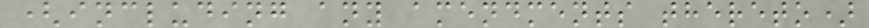(including any amendments thereto)
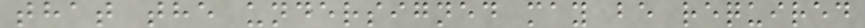that the undersigned may be required
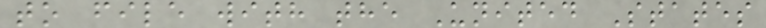to file with the United States
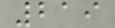219
